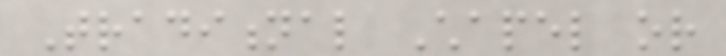Traditional Chapel or
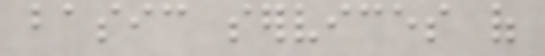basic services of
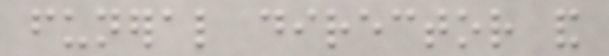funeral director and
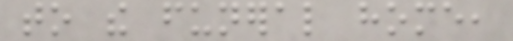to the funeral home,
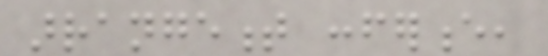arrangement conference,
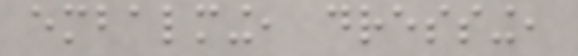embalming, dressing,
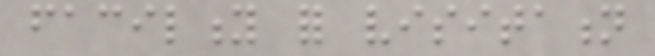facility for visitation
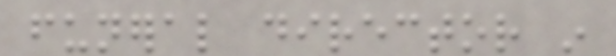funeral director in
